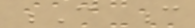C c
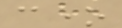cone
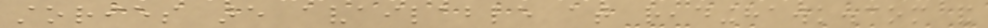stories are available at readinghawk.com and
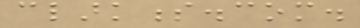clarkness.com.
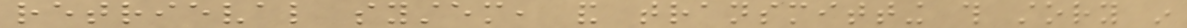retrieval system, and transmitting this story in
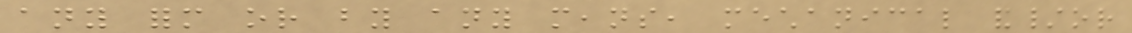any form or by any means, mechanical and/or
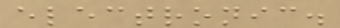electronic.
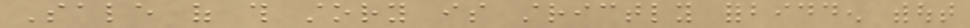Sale of this story is strictly forbidden without
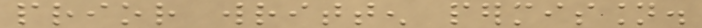prior written permission.
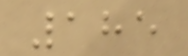185
